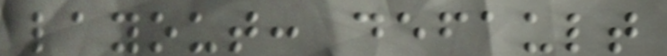layout: default
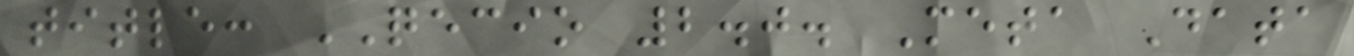title: QECIO 2.0. Meta Data
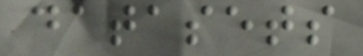datasets
